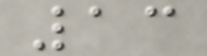13
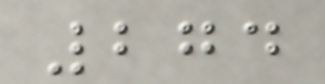274
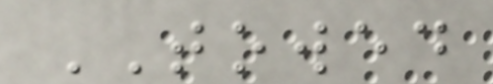TOWED
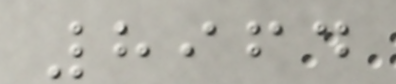8964
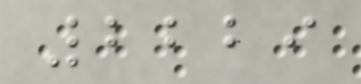2229
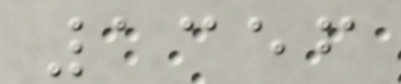1356
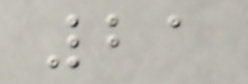21
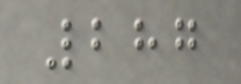287
